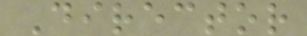Director
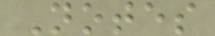Notes
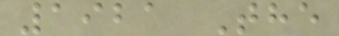1921 The
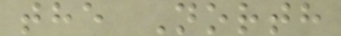the North
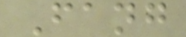Fang
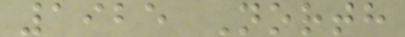1925 North
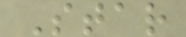Star
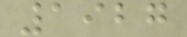1927
